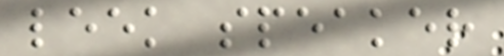leek speaker
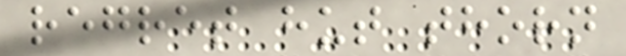regret hut thorn
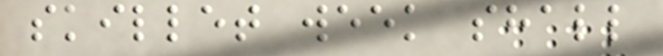skillet week shall
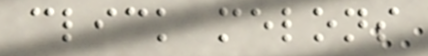click melons
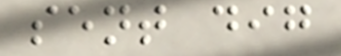sent dig
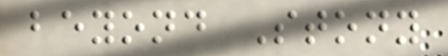beyond Stony
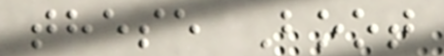these Boot
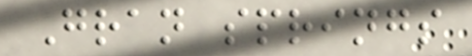Gran springs
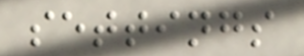settings
